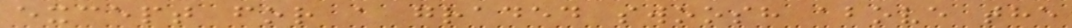except for a graded swoosh above the
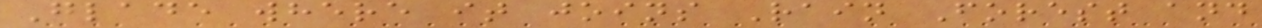Glade where it joins Rain Forest and
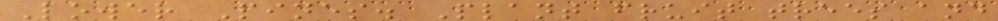Lower Pines. Plant fruit trees and
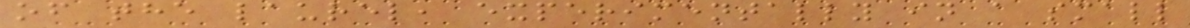of the laurel, experimentally in a small
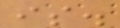is.
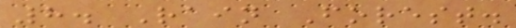8. Rain Forest.
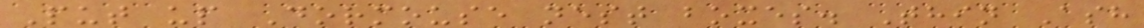Put up Dormouse nest boxes. Thin Ash
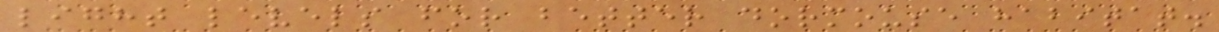light levels for better dormouse habitat.
